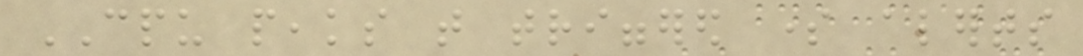CPU peaks that triggered some alerts
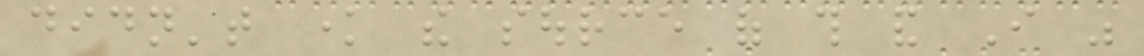didn't know the source of this and I was
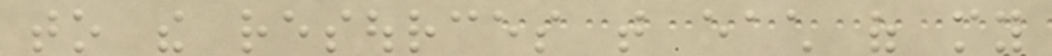to the resources that each of my
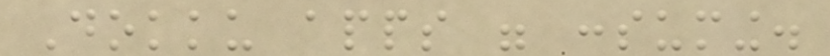Dokku apps were consuming.
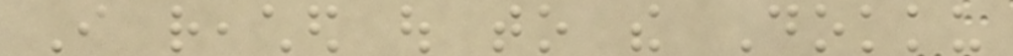I reached out to the Dokku
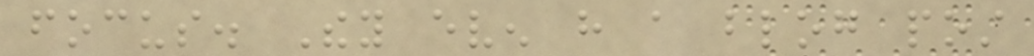focus. They even have a blog post
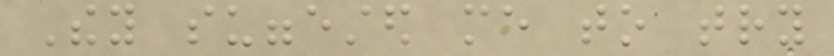They suggested me to try
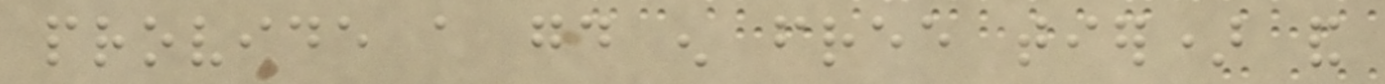provide a good enough free tier) and
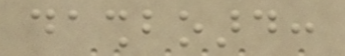dashboard:
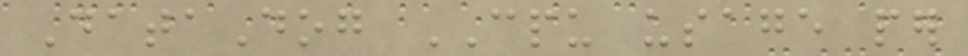DataDog CPU usage per
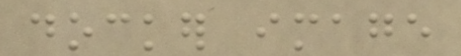docker image
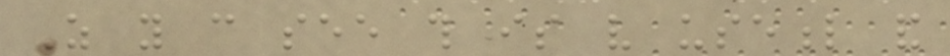As you can see this is very useful and
